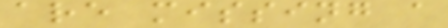are missing a
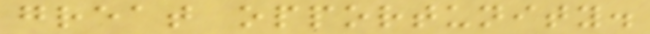great opportunity.
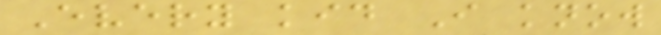Every kid I know
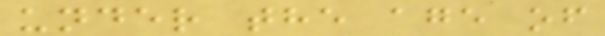under the age of
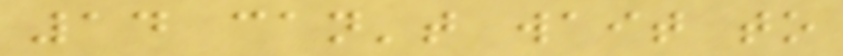14 can't wait to
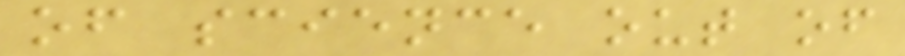of science out of
